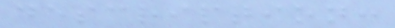description:
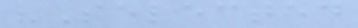"Selected
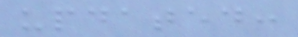updated:
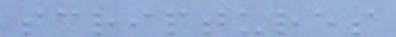scriptures
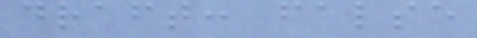draft: false
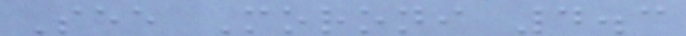See Moroni 4.3
